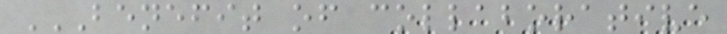BENEFIT OF COLLABORATIVE
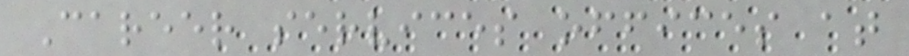Career services offices at
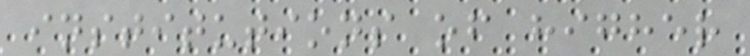institutions of higher
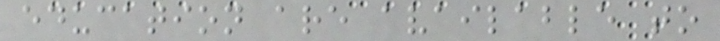education are available to
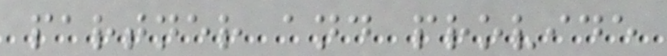partner and provide
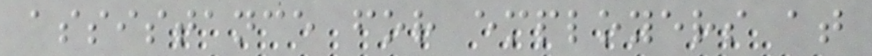assistance for employers at
